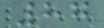87
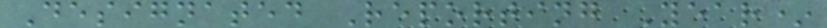Designated Reporting Year*
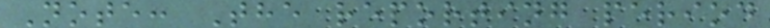Note: The reporting period
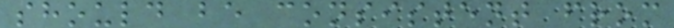should be consistent from
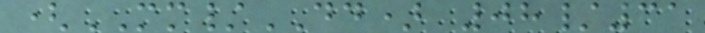(MM/DD) 08/31
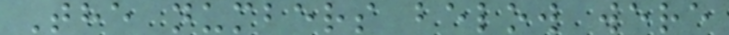The numbers below were
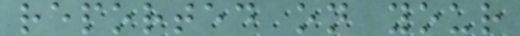reported on your
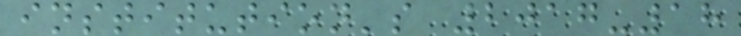institution's 2017-18
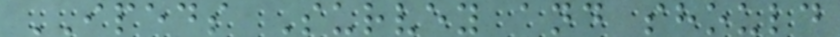IPEDS Survey and should
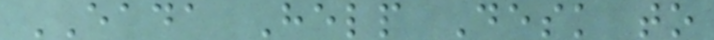EADA Help Desk to
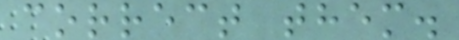correct them.
